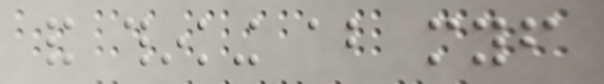and thinking about myself
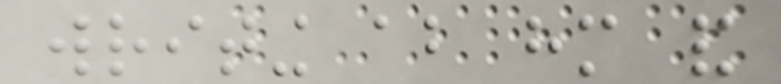writing about him and
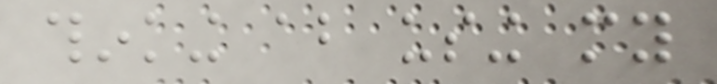thinking about using my
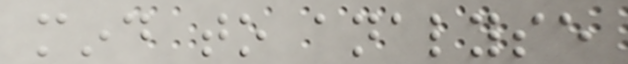mind to analyse
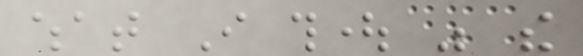what I thought was the
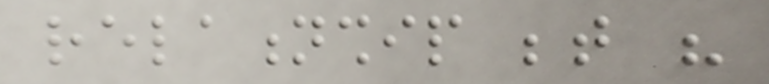relationship between his
